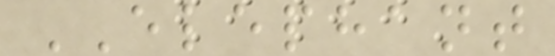ELEPHANT
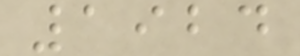1924
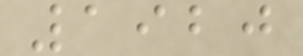1920
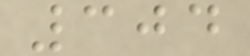304
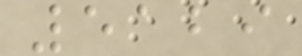5129
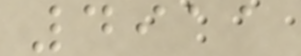4911
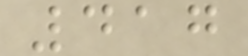417
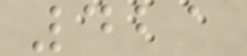421
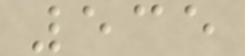535
